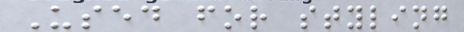Used for styling
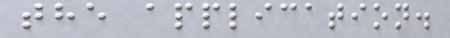the application.
